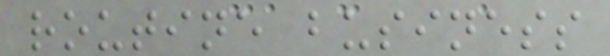routine business
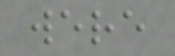were
